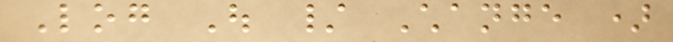Log Out / Change )
